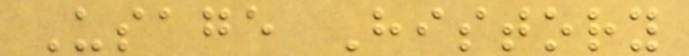Usage History
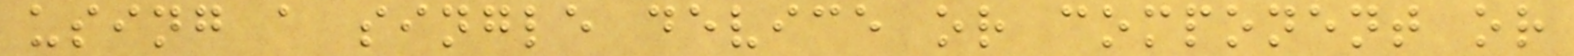using a single device or component or
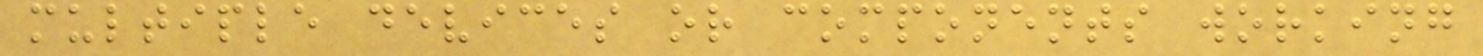multiple devices or components working
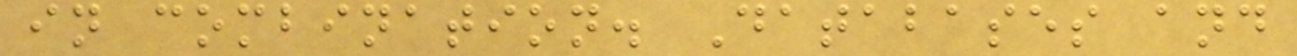in combination. Databases and
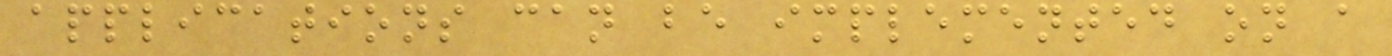applications can be implemented on a
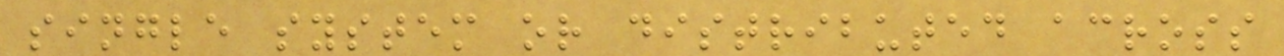single system or distributed across
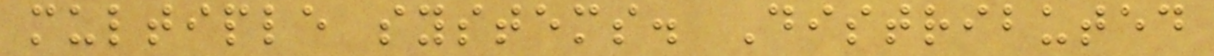multiple systems. Distributed
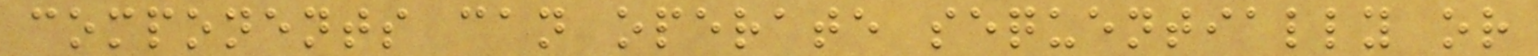components can operate sequentially or
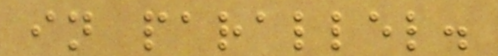in parallel.
